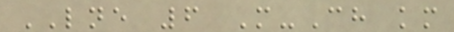LNE 6 M-Ch km
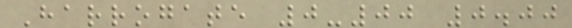Harrogate 0-00 0.00
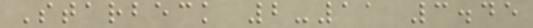Starbeck 2-11 3.45
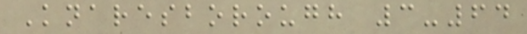Knaresborough 3-64
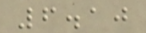6.10
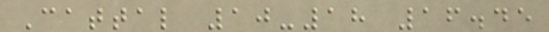Cattal 10-18 16.45
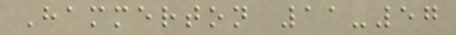Hammerton 11-57
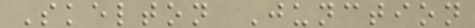Skelton Junction
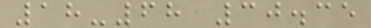18-68 30.35
